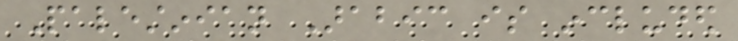Palestinian Arabic is included
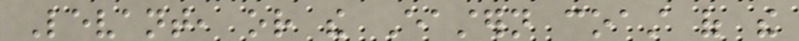Levant, or the Eastern coast of the
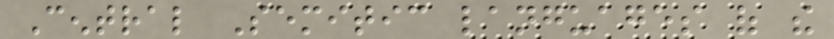Central Semitic languages of the
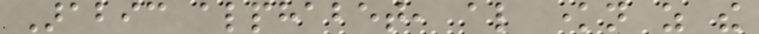Arabic alphabet, also known as the
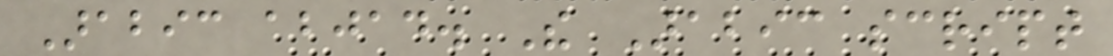Arabic abjad. The Arabic script
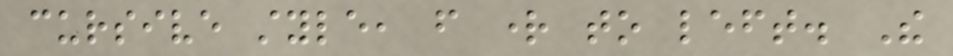cursive style, from right to left. The
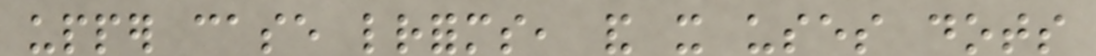upper case letterforms, and it uses dots
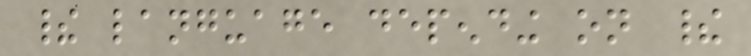their language depending on their
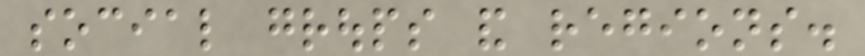social groups and regions.
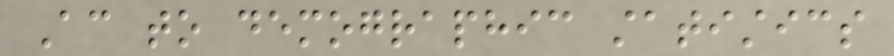According to demographic statistics
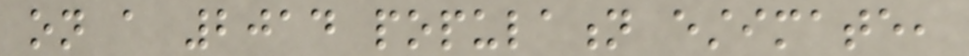on a 2014 population estimate,
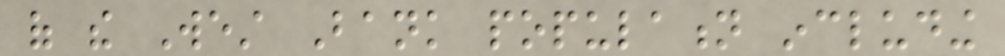of the West Bank population including
